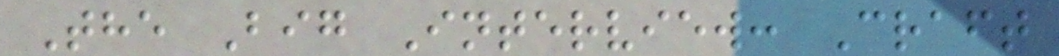The Big Interview: Craft
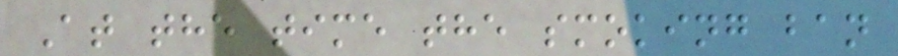At the time the smoking ban
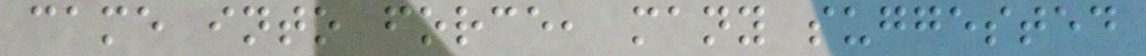came into force, many suggested
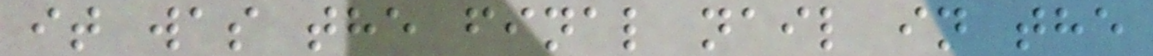it was the final nail in the
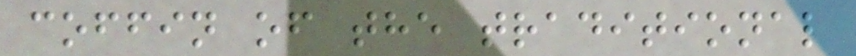coffin of the traditional
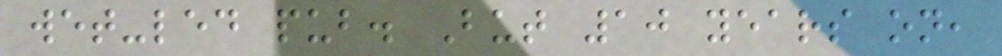wet-led pub. But 10 years on,
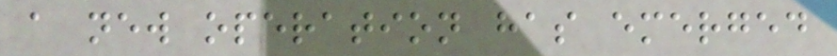a new operation has emerged
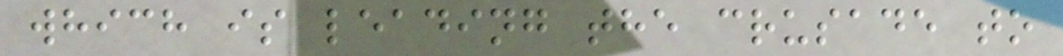which is leading the crusade to
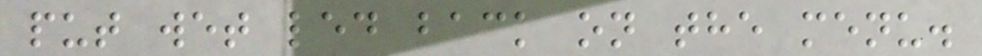put wet led back on the menu.
